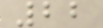22
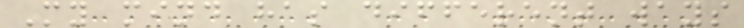My mind has different ways
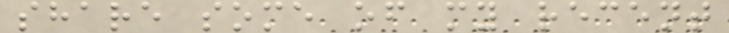share some of my recent
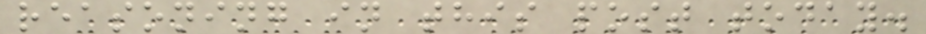reasoning in this post today.
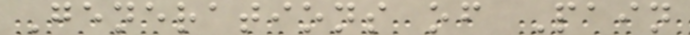Generations of Pain
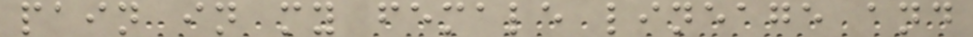pain in my female lineage and
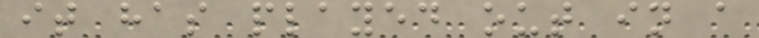it has played out in a
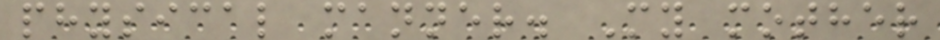physical manner. My mother
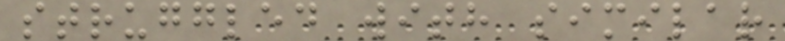struggled with similar
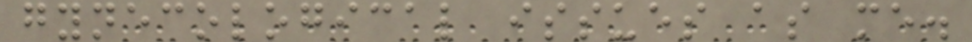gynecological issues as me.
